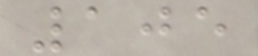105
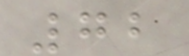72
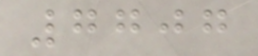7707
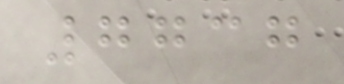7737
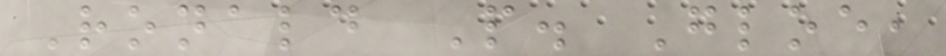Ronald P. Gloe,
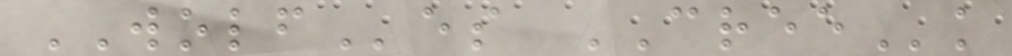WOLFes CREEk
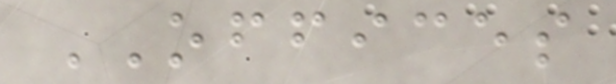OFFICES
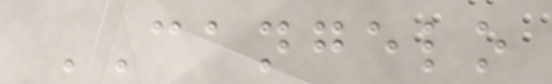CANGELO
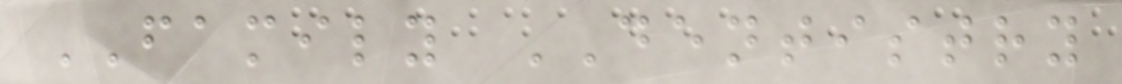FAMILY DENTISTRY
